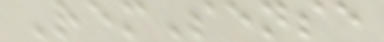RemSense
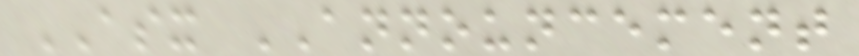ASX ANNOUNCEMENT
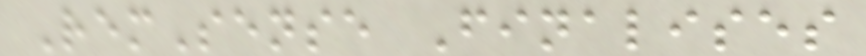RemSense Finalises
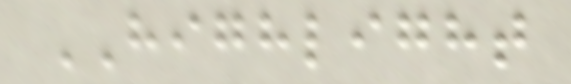HIGHLIGHT
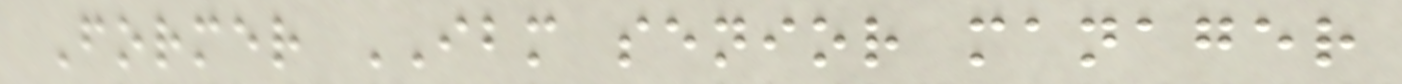Former IBM senior manager
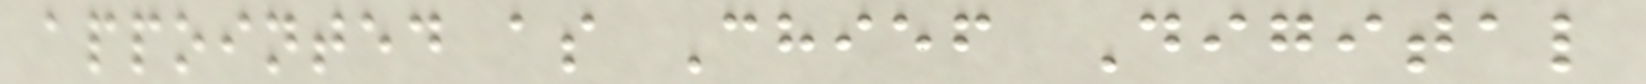appointed as Chief Digital
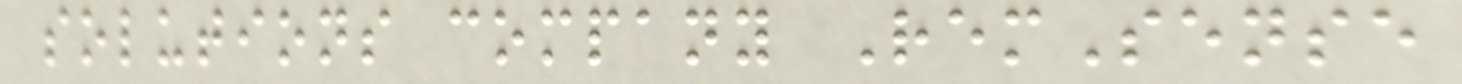solutions company RemSense
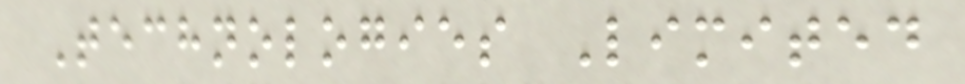Technologies Limited
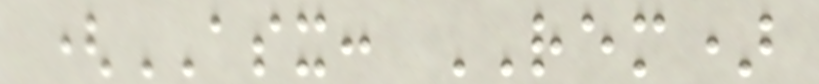(ASX: REM)
